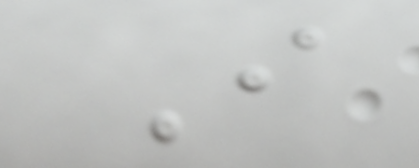I
